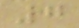7
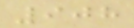908
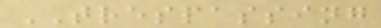TRESPASSING
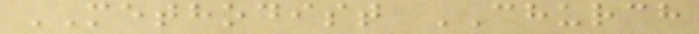METHODIST CHURCH
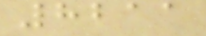8211
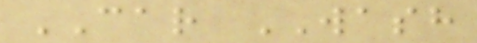CAR WASH
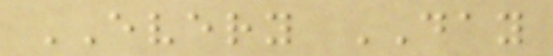EVERY DAY
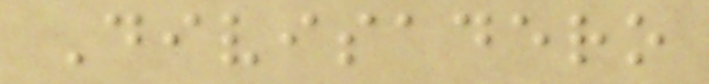Divisadero
